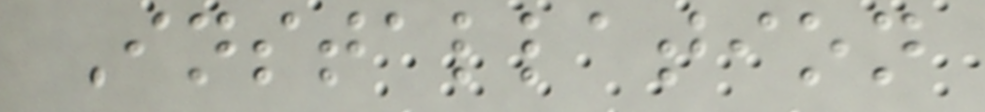Installation
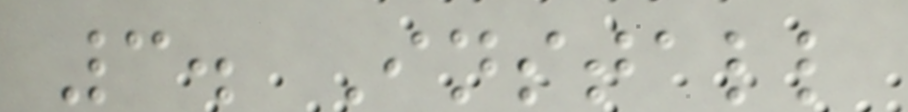3. Install
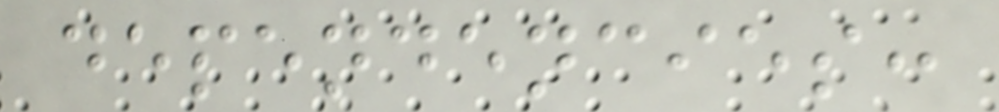dependencies:
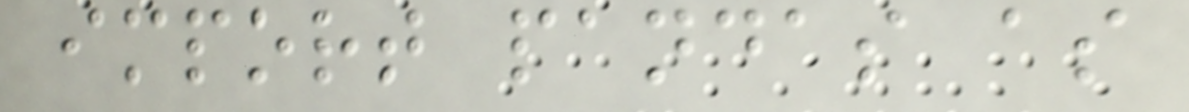import pandas as
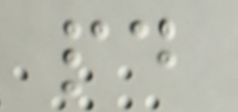pd
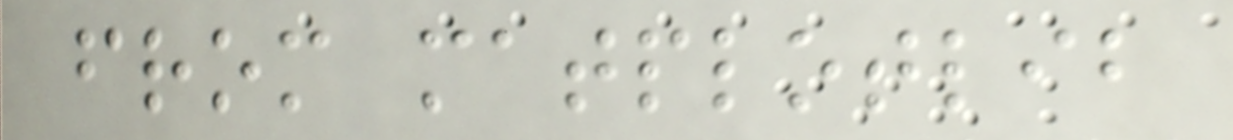from matplotlib
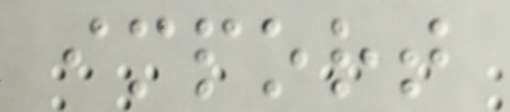import
